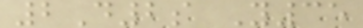2D2s Y35
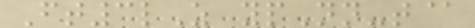Ft3lZ ypNn-t@
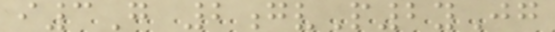i3G 2gvP2yJg
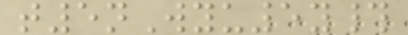t5nWyu5y#
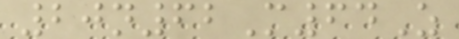20n62M64Z
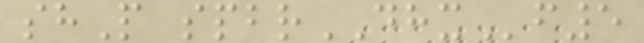shP spbrDHXf5
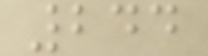244
